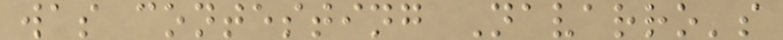was contesting Navarro's
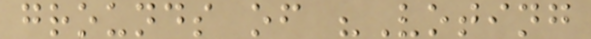grounds of "Voting
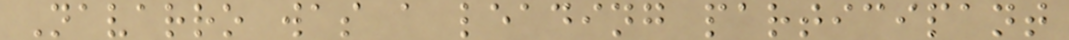Navarro was a leading participant
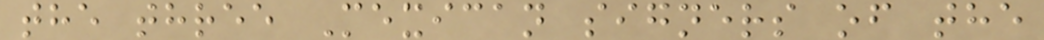the three Mexican signers of the
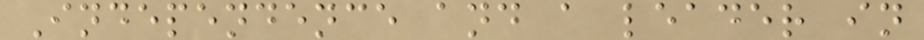Independence and a leader in
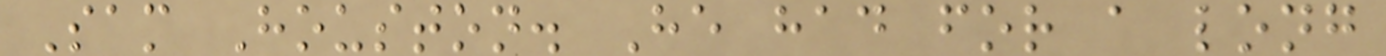Sam Houston. He had for a long
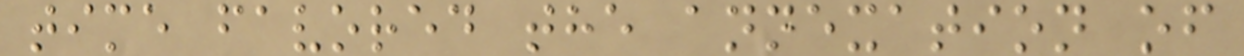time favored the annexation of
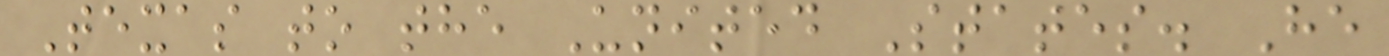Texas to the United States. He
